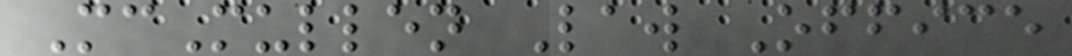McMullen Law Office
